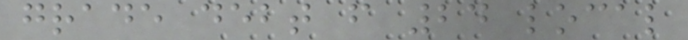grade debt from 24 local
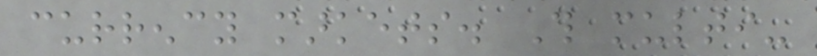currency markets. This multi-
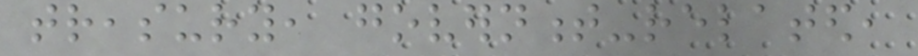treasury, government-related,
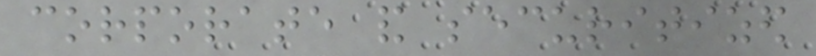corporate and securitized
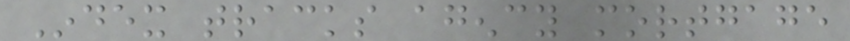Index tracks agency mortgage
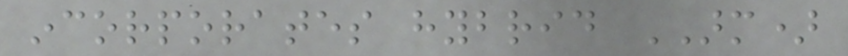incorporates hybrid ARM)
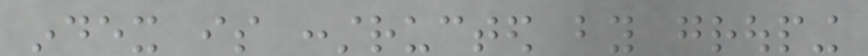index is constructed by grouping
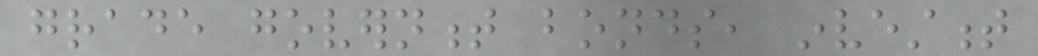grade government bonds, investment
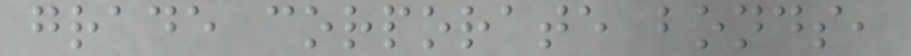grade corporate bonds,
